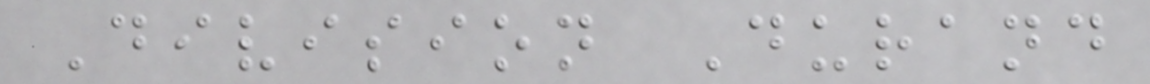Division Durand
